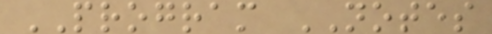PROGRAM NOTES
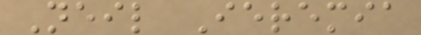Neil Ieremia
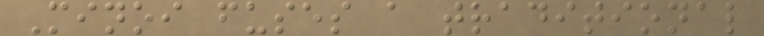Minoi fuses a traditional
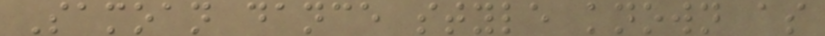Samoan dance style known as
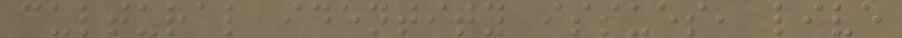cultural identity issues, live
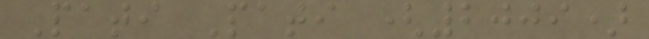Pati Pati (2009)
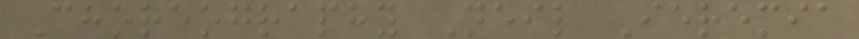Choreography Neil Ieremia
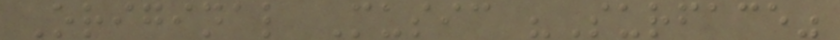Original Music "Surface"
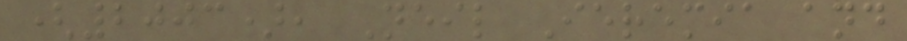(2003), Neil Ieremia and
